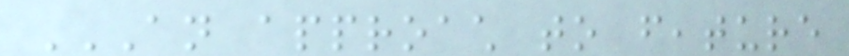AN APPROACH TO FEATURE
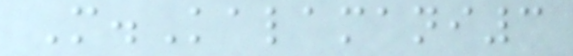M.Kalamani3
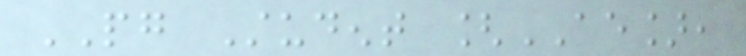PG Student [AE],
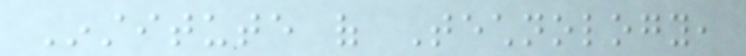Institute of Technology,
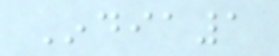India1
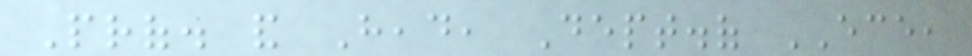Prof. and Head, Dept.of ECE,
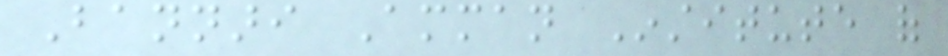Bannari Amman Institute of
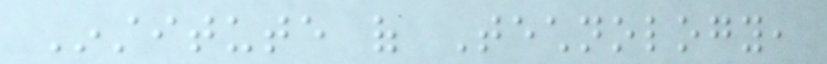Institute of Technology,
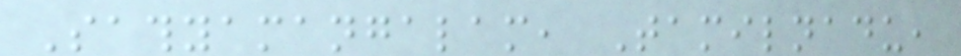Sathyamangalam, Tamilnadu,
